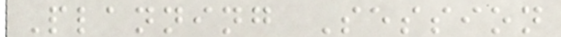Planning Session
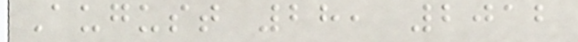August 28, 2012
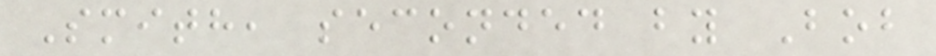Smith, seconded by Bob
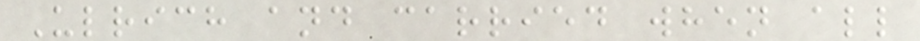Ulrich and carried when all
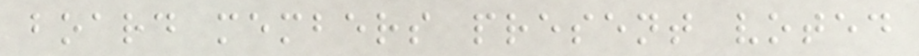board members present voted
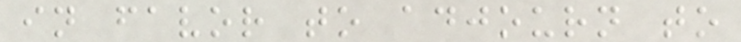in favor to adjourn to
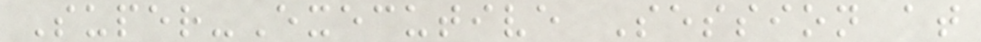Super-Executive Session at
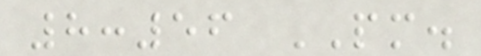8:56 PM.
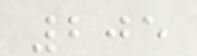205
